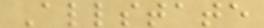Allstate
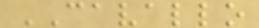CAVALLO
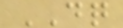DQ
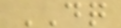DQ
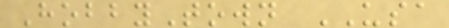HobbyTown USA
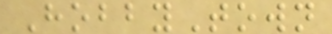HobbyTown
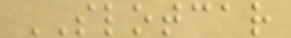SLOTCAR
